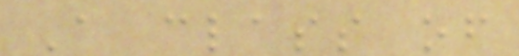A class of
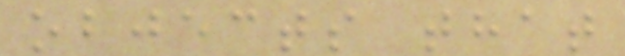objects that
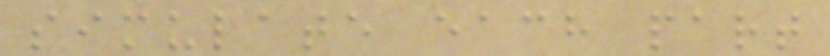simulate each part
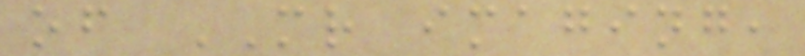of MR imaging,
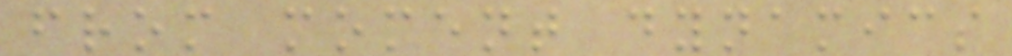from moment dynamics
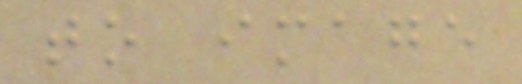to image
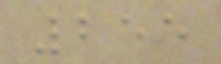255
